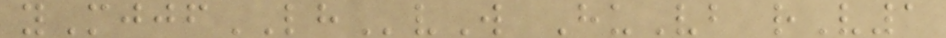yMjjfLHvW HuVb rV1
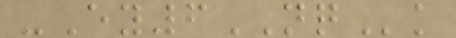-Ey6NQk
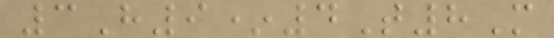3H9*4T8M
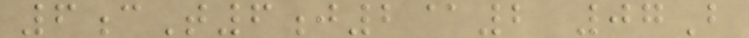6cT6j2@2 07B
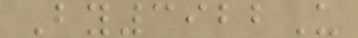By3922U
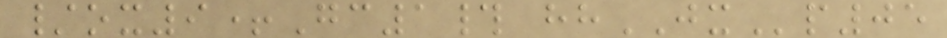/ox9+Gc1# hhJXp05
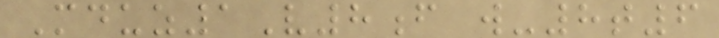Mduz1V8f w-8t6
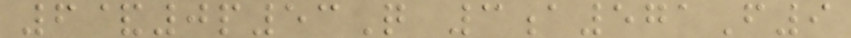6&0p53Q 3a571F9
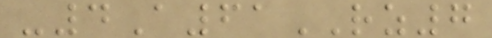-4A61RZ7
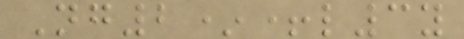Ng2*+l3y
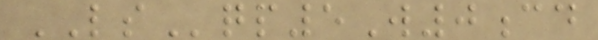LSqp5W0cd
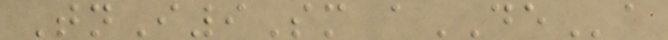TnI9Sm aDEa
